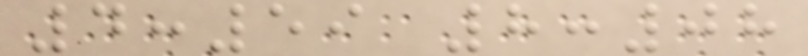4:59 8:08
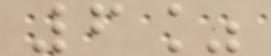6%
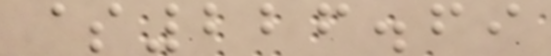$226.69
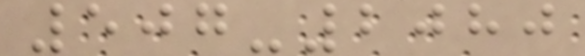507-2080
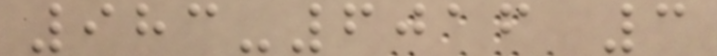983-6016 3
